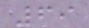69
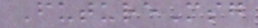FutureMsg
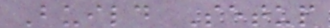Build Setup
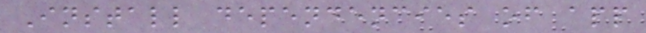Install dependencies of app
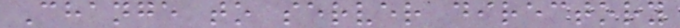Change to server directory
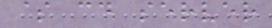$ cd server
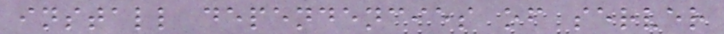install dependencies of server
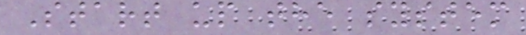Start up the system
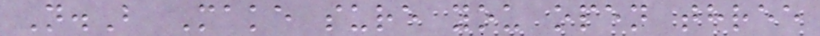N.B Make sure you open three
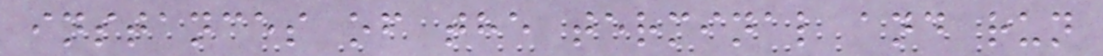instances of the terminal and run
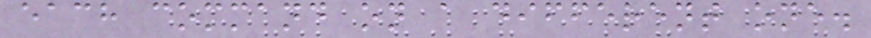each command on a different one.
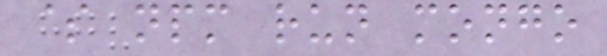$ npm run mongo
